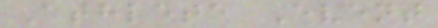Athlete Event
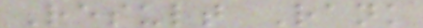Result Rank
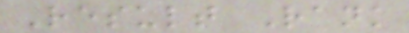Result Rank
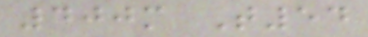400m T54
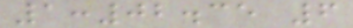1:02.35 6
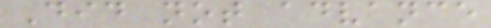Did not advance
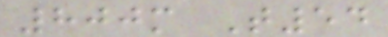800m T54
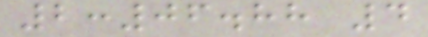2:06.88 4
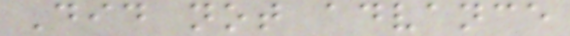Did not advance
